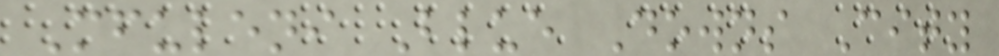Mfuleni Blue Downs City
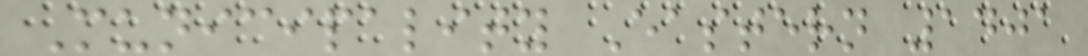Municipality Eastern 1401
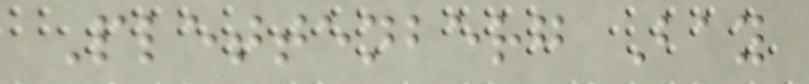Plettenberg Bay
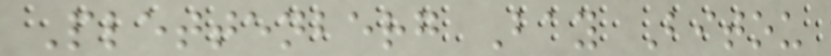Plettenberg Bay Bitou
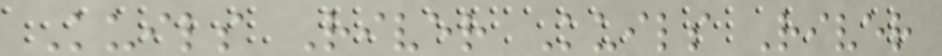Kuils River Kuils River
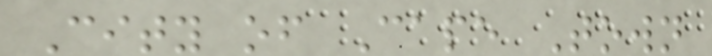City of Cape Town
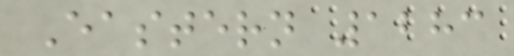Eastern 1283
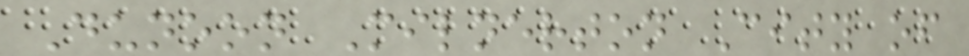Dunoon Milnerton City of
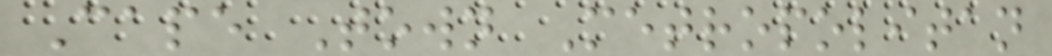Cape Town Metropolitan
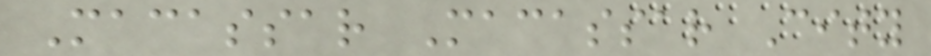Macassar Macassar City
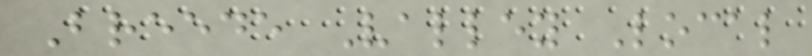Breede Valley Local
